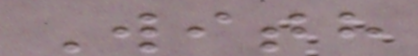With
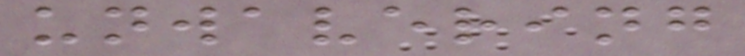unwavering
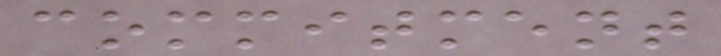commitment
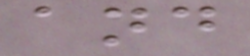and
